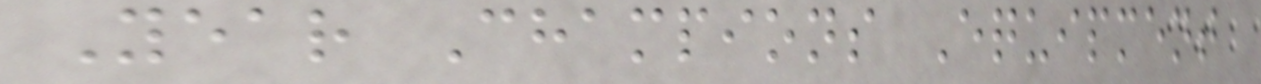Year Champions Equipment
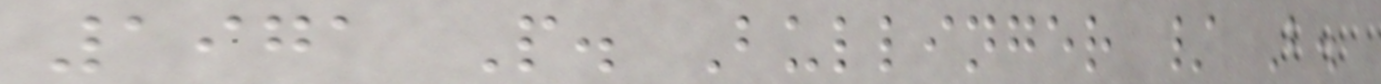1971 P. Bullinger / B.
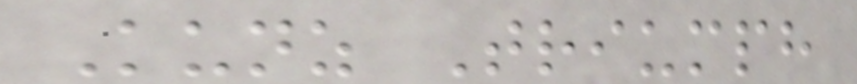Kunz Triumph
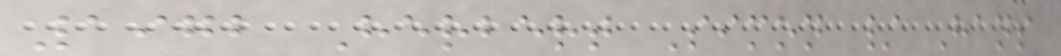1972 Herbert Simon / Hans
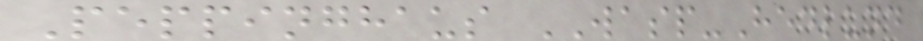Peppinghaus WASP-Hedlund
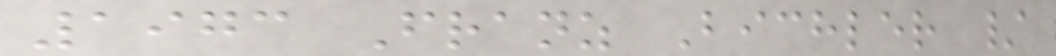1973 Franz Bichler /
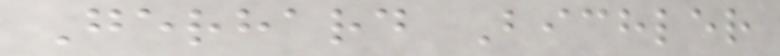Gerhard Bichler
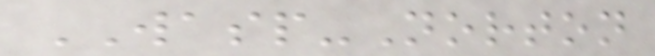WASP-Norton
